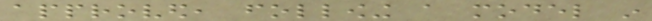approved, following a model in
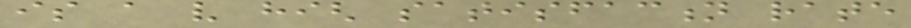is a very high satisfaction rate
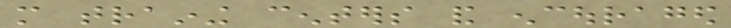more training centers and encouraged
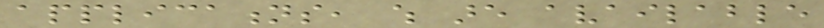applications, which are available
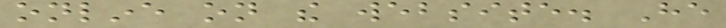online on the website. He
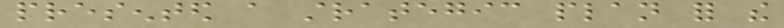presented a strategic plan for the
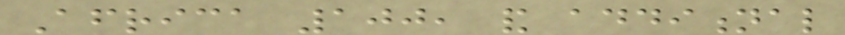Africa 100, and additional
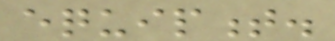equipment.
